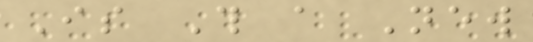Is This a New
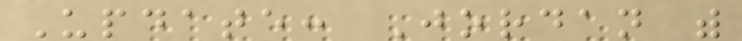Update: Jordan with
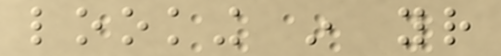looking in your
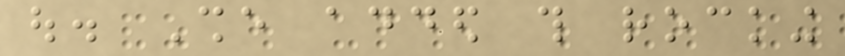out. She added this rocking
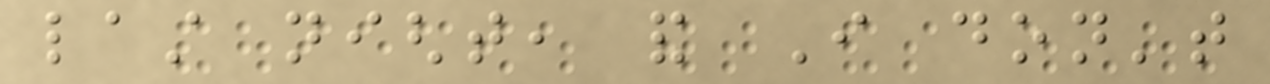last night, and I don't
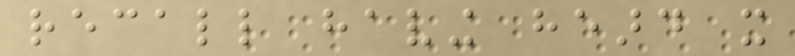recall having heard it
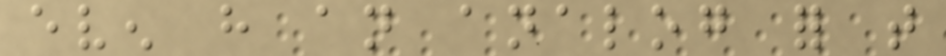even have an analog for that
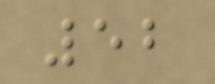52
